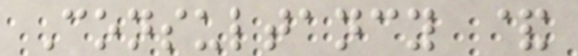Consultancy &
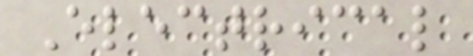Electrical
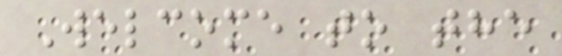Welcome to the
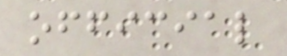official
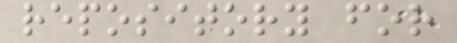repository for
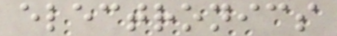electronics
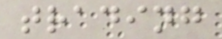trading
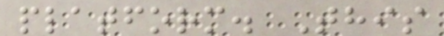platform. This
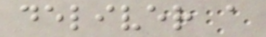deliver a
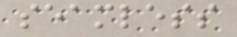seamless
